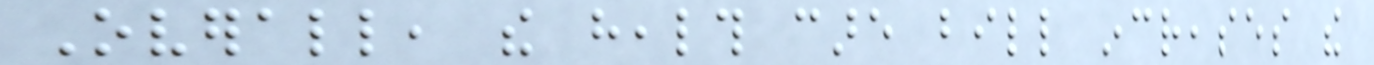Overall, the health care bill increases the
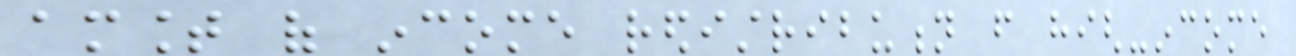amount of income redistribution from high-income
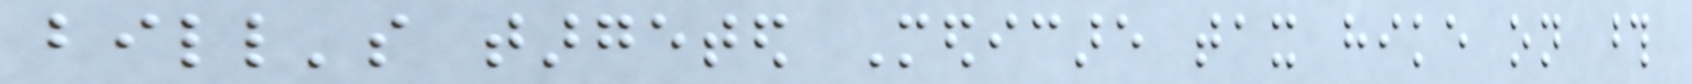bill's targeted Medicare tax hike on those
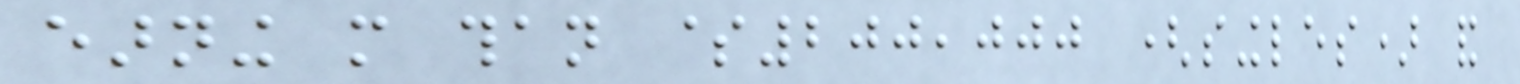earning more than $200,000 (singles) and
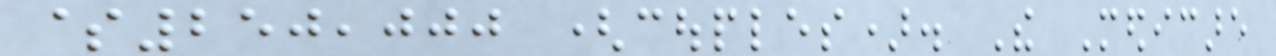$250,000 (couples). The Medicare
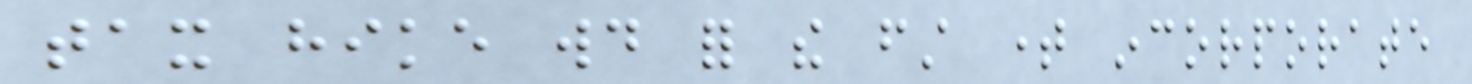tax hike would for the first time incorporate
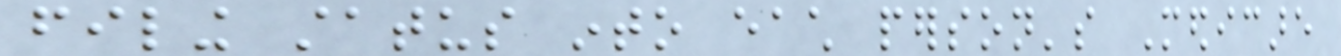filing status into each person's Medicare
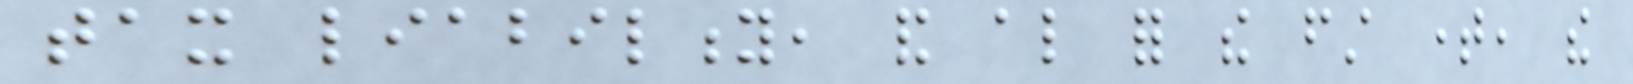tax liability, and also for the first time, the
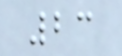23
